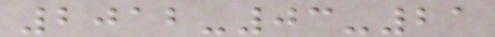2012-03-21
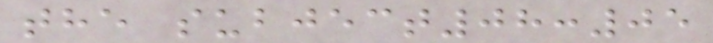the subject08:05
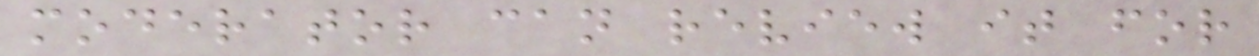moderator can review it for
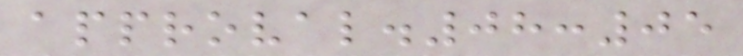approval.08:05
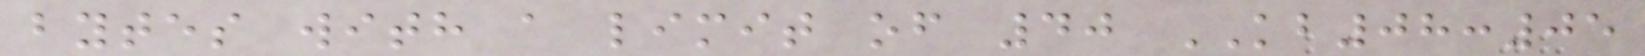bytes with a limit of 40 KB08:05
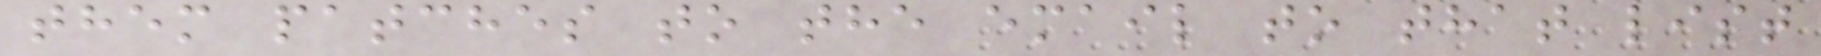them patches to the email to that list
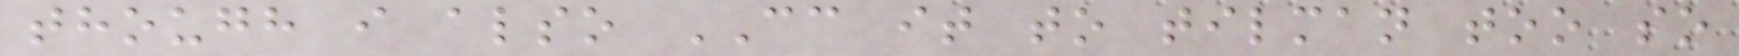though i also CC it to tilman too so
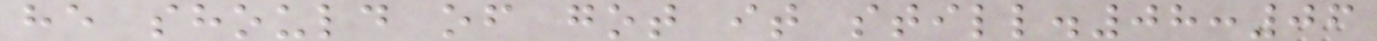he should of got it still.08:06
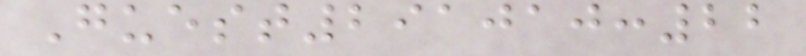Guest291010:22
